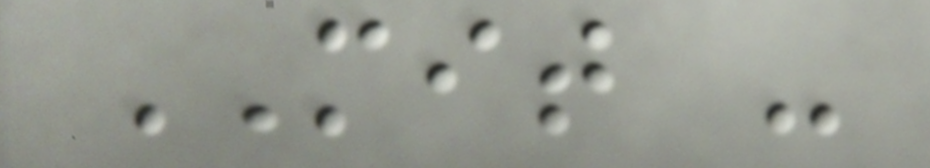MIT -
